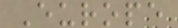Europe
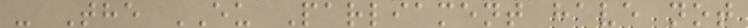- The EU Parliament have not
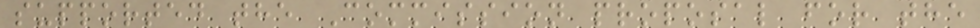supported the Commission proposal for the
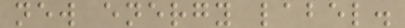new energy label.
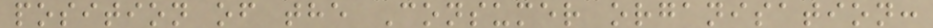position of the Consumer organisation:
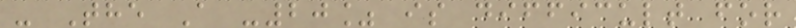- The A -20% is difficult for
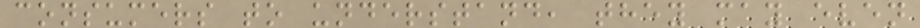consumers to understand, they may even
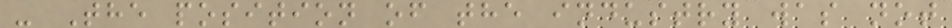- The position of the industry was not
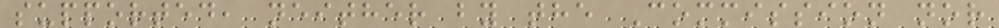supported, neither by the Commission nor
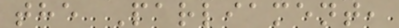the Parliament,
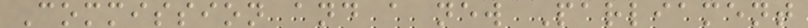Commission and a new Parliament
